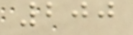200
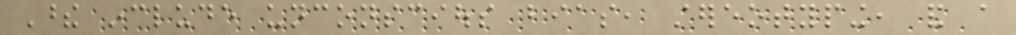These include unconscious bias, stereotyping, and a
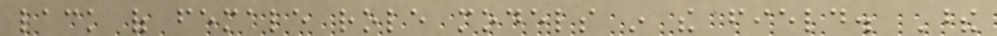lack of female role models in the field. These
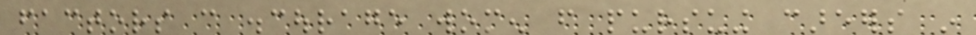factors can discourage women from pursuing careers in
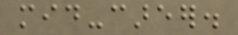mid-career.
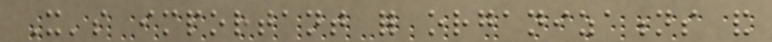It's important for organizations and
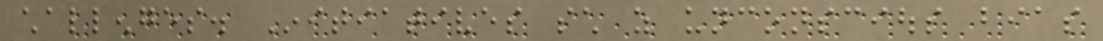challenges. Initiatives such as unconscious bias
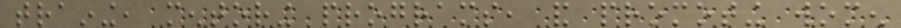training, mentoring programs, and promoting women
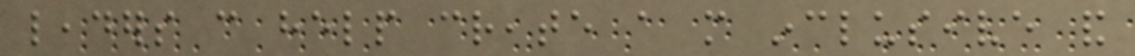leaders can help create a more inclusive and
